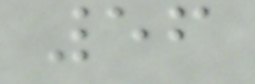56
